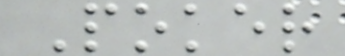Poker
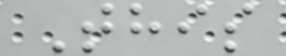This
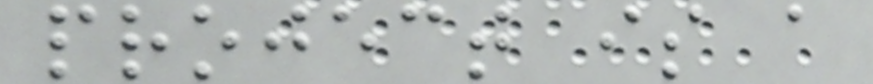project is a
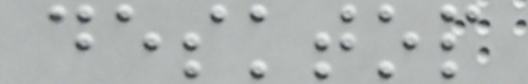desktop
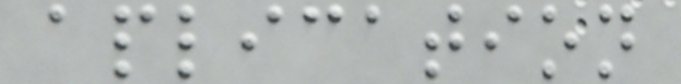aplication
